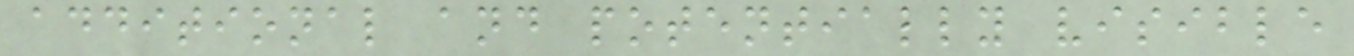additional and potentially visible
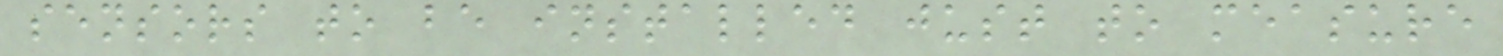sensors to be installed just to measure
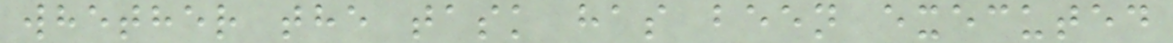whether the task has been executed
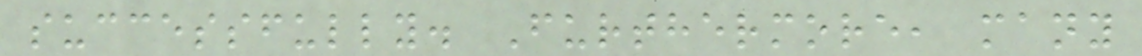successfully. Furthermore, many
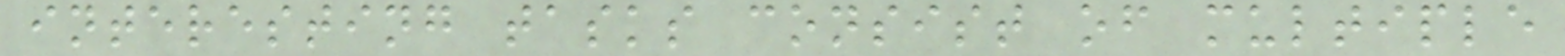interesting tasks consist of multiple
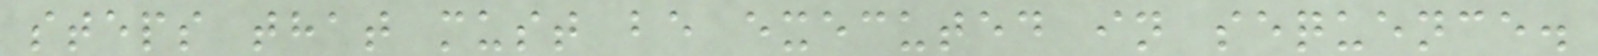steps that must be executed in sequence.
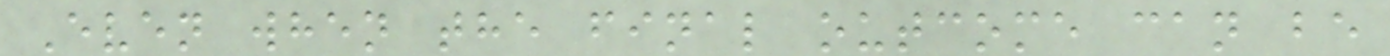Even when the final outcome can be
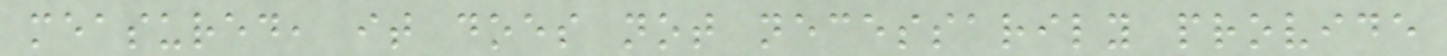measured, it does not necessarily provide
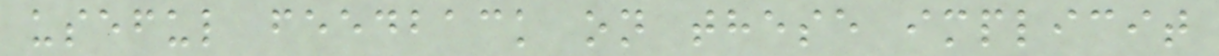useful feedback on these implicit
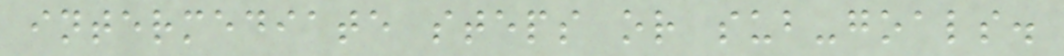intermediate steps or sub-goals.
